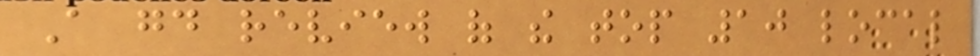A good review of the top 10 local
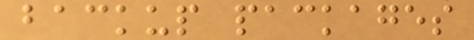backup packages
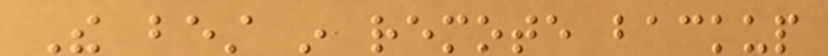The best in remote backup
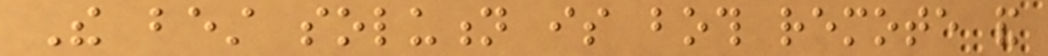The best solution is both remote and
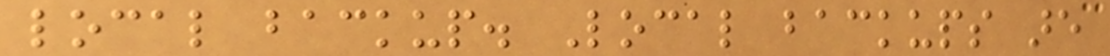local backup. Local backups are
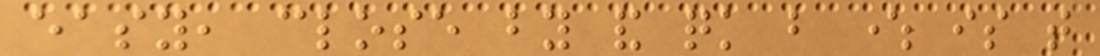easy, close by and quick but where is that
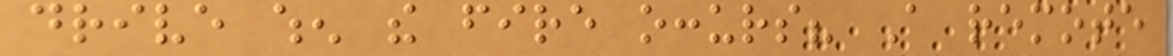drive when the fire occurs? A remote
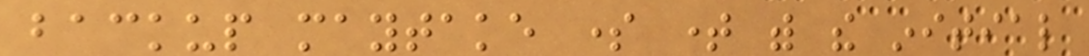backup maytake some time with the initial
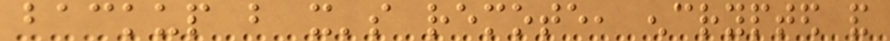backup but it's remote, encrypted and
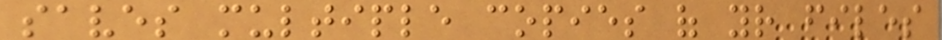saves multiple copies of your files
